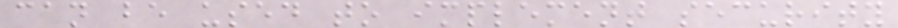can be used to implement security
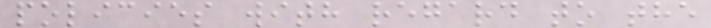policies with regard to the
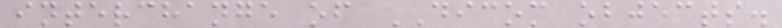interchange of DICOM objects.
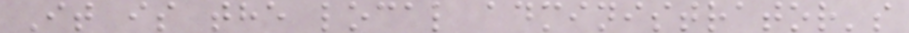It is the local administrator's
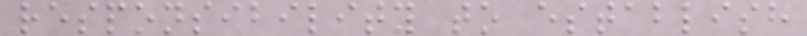responsibility to establish
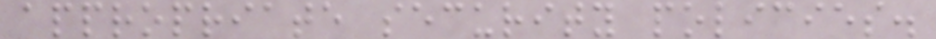appropriate security policies.
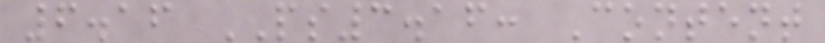6.16 PS3.16: Content
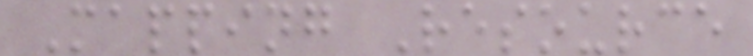Mapping Resource
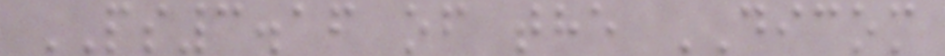PS3.16 of the DICOM
